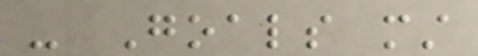- Goals must
